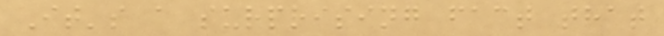It's a surprising fact that
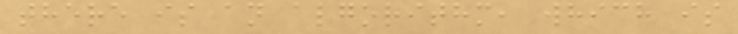there is an algorithm, which is
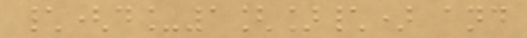\(d_1[]\) and
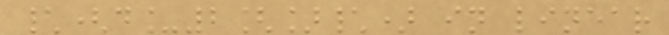\(d_2[]\) in linear
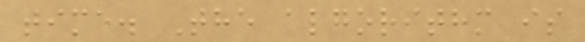time. The algorithm is
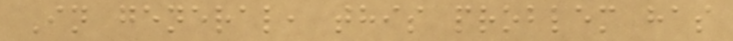In general, this problem has
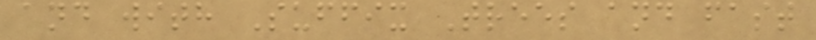and with Suffix Trees and fast
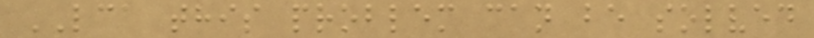LCA this problem can be solved
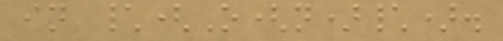in \(O(n)\).
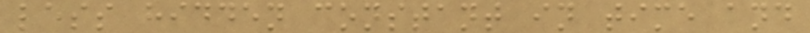less hidden constant in time and
